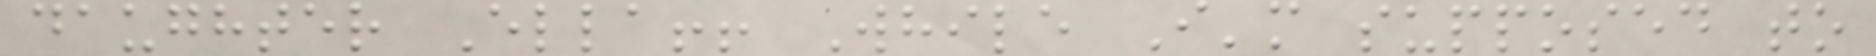daughter Ella!! While I'm supposed to
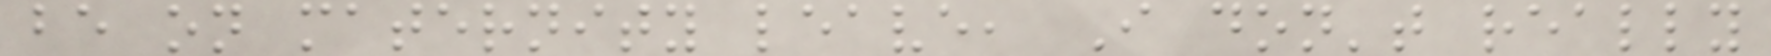be on maternity leave, I don't really
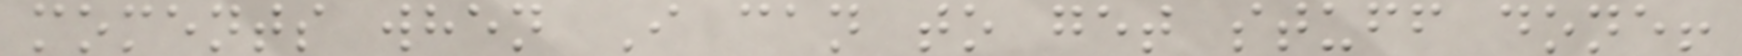moments when I can to get stuff done!
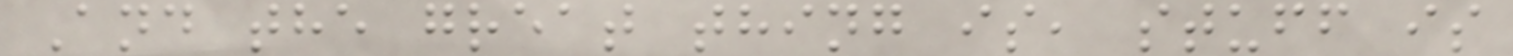And the great thing is, stuff is
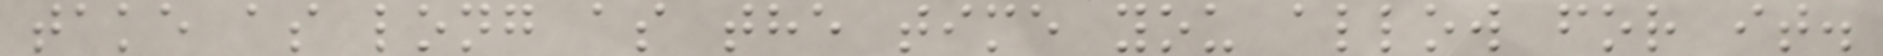take as long as the time you allow for it.
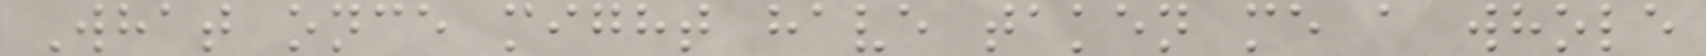What once might have taken me a whole
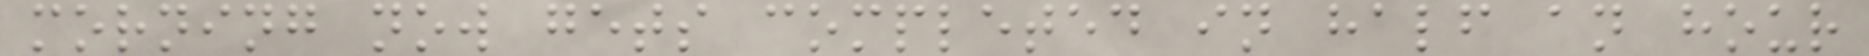morning now gets completed in half an hour
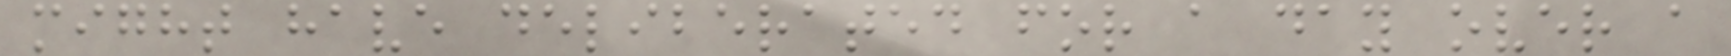might have deliberated for a day over a
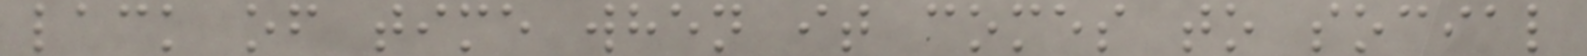lack of time when it comes to social
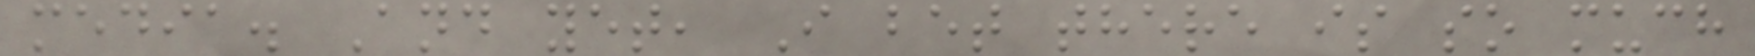media. And yet, I bet there is so much
